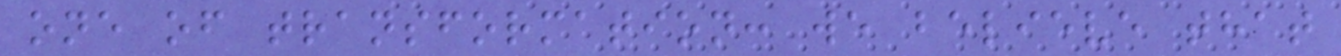one of transformation: we believe that
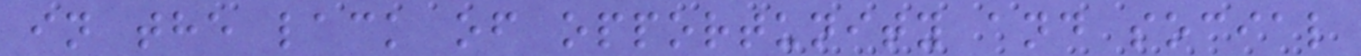in the lack of opportunity and social
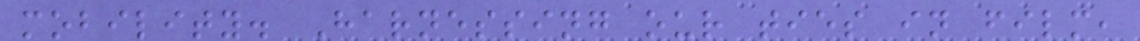mobility. Harnessing our ties in film,
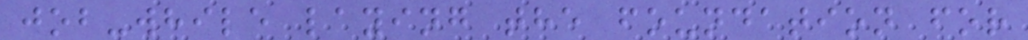job-while laying the foundation for
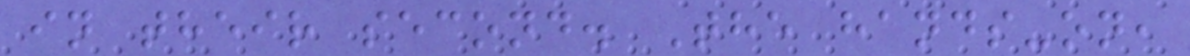in their second. The hands-on,
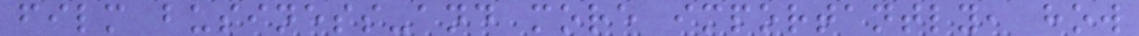film business-and more importantly, how
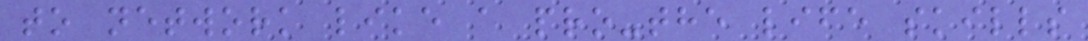to network like a pro-the life skills
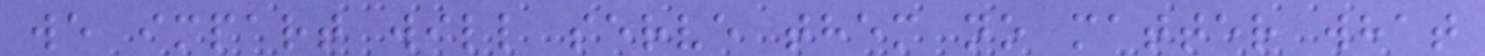we impart will serve them no matter what
